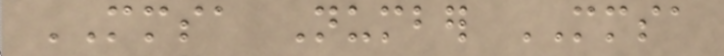MMSA Number MMSA
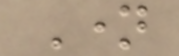Name
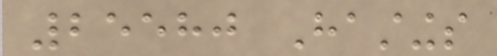25580 Hastings
